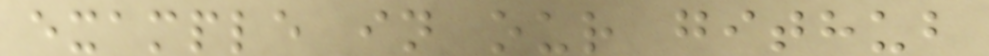example in our github
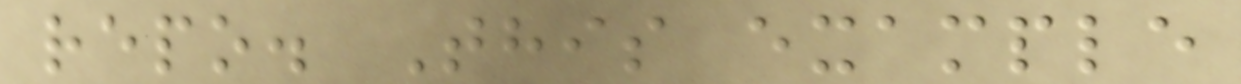repo. This example
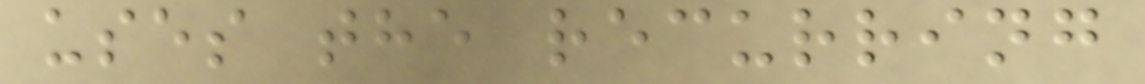uses the recurring
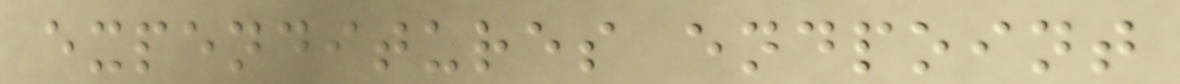expenditures endpoint
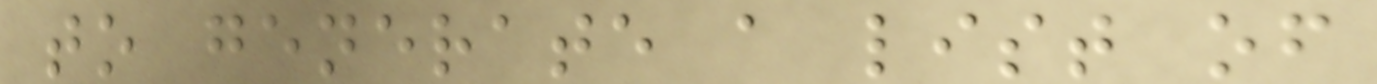to generate a list of
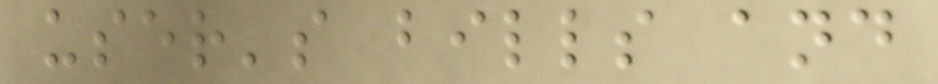user's bills and
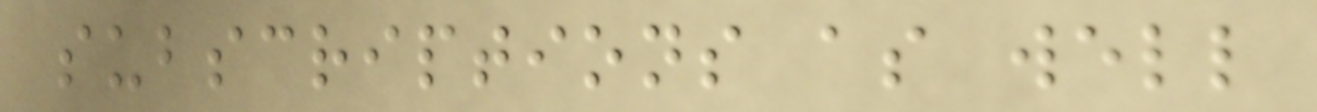subscriptions as well
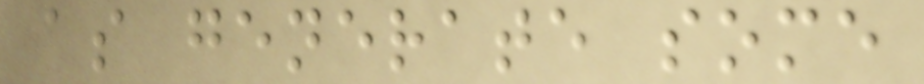as generate some
